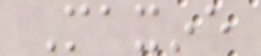Maxine
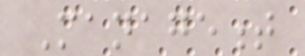Management
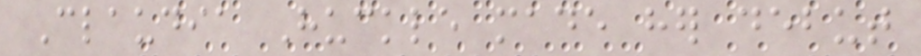Claudia Huckle made her debut
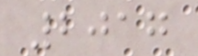2017
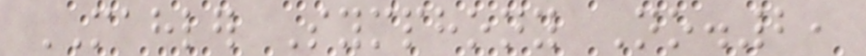MAHLER Symphony No.2,
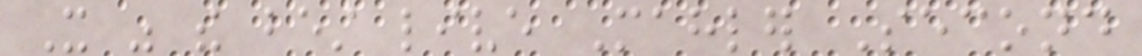It was the best live Mahler Second
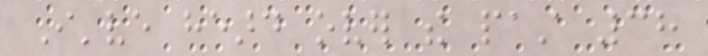I've heard over the past 38
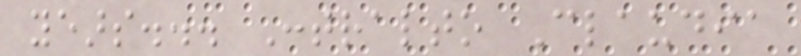years... Contralto Claudia
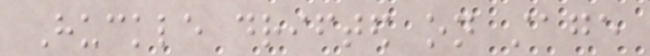Huckle drifted on stage
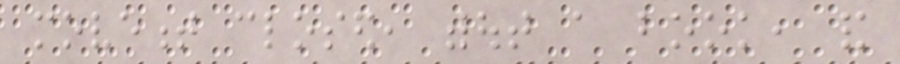movement closed, without a book, and
